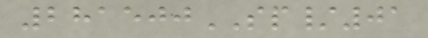281500SP/01
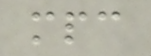mpc
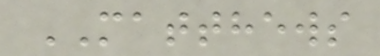MATTHEWS
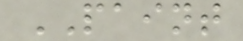PAINT
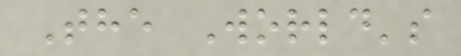The World's
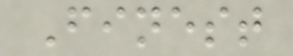Finest
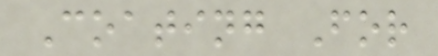Coating For
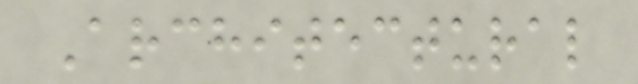Architectural
